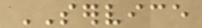SERVICE
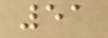51
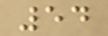54
